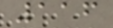116
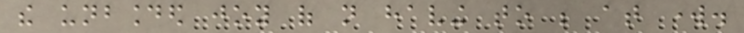the unbounded joy of not having to be at work.
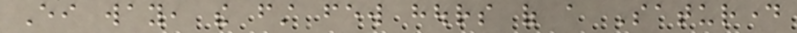Either way, the first few hours of a Saturday
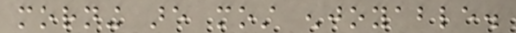morning are most enjoyable.
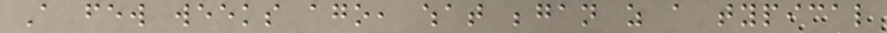A few weeks ago, what began as a typical
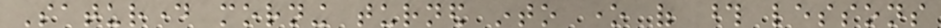Saturday morning turned into one of those lessons
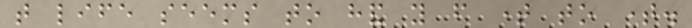that life seems to hand you from time to time.
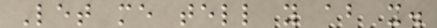Let me tell you about it.
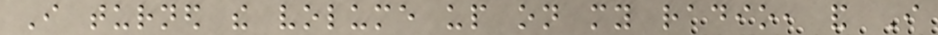I turned the volume up on my radio, and I
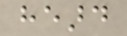heard
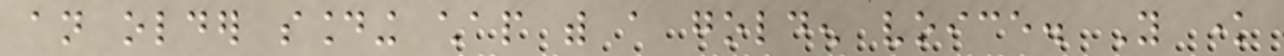an older sounding chap with a golden voice. You know
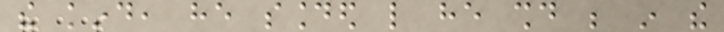the kind, he sounded like he should be in the
